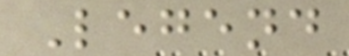Legend
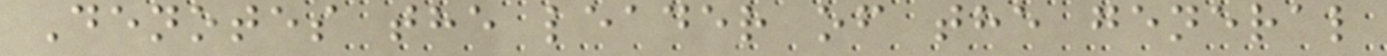Denotes the leader of the general
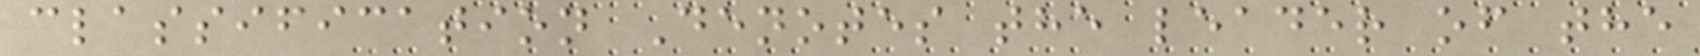classification Denotes the leader of the
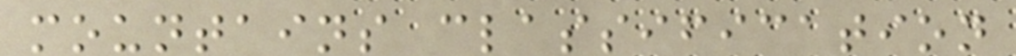mountains classification
